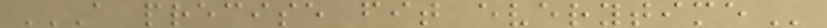A PRECISE FIT EVERYTIME
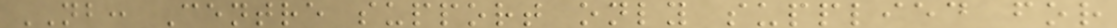NB: Centre support only supplied for
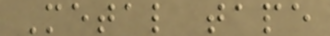Metal tape
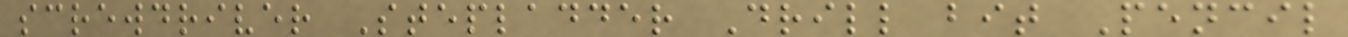screwdriver Stepladder Drill bit Pencil
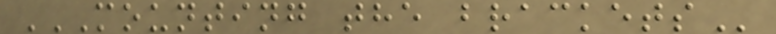MOUNTING THE BRACKETS
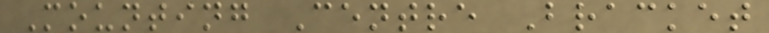Mounting Centre Bracket
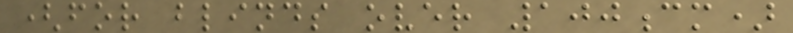(for blinds over 100cm)
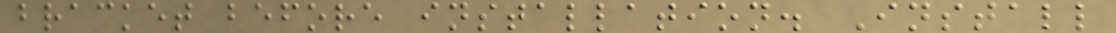bracket before installation. Install
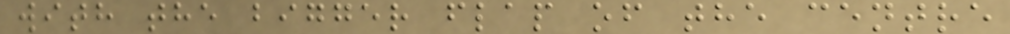with the bigger flap of the centre
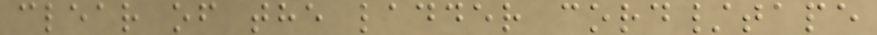clear of the ladder cord/tape
